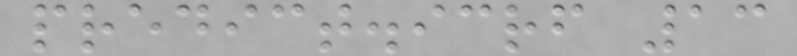predict.icrf 13
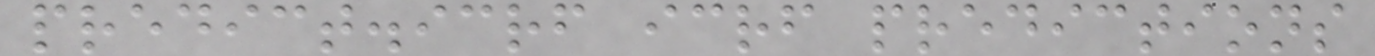predict.icrf icrf predictions
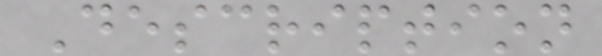Description
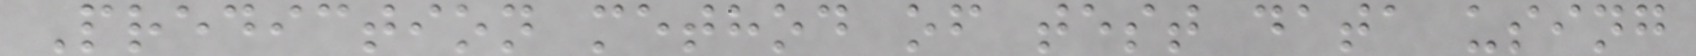Prediction method of test data using
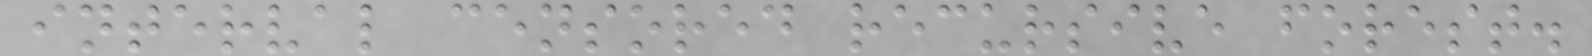interval censored recursive forest.
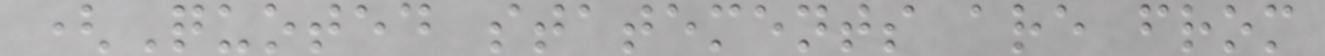(Quoted statements are from
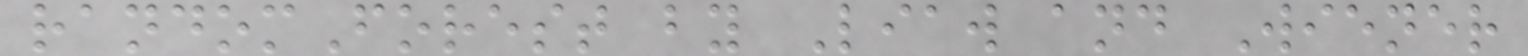randomForest by Liaw and Wiener
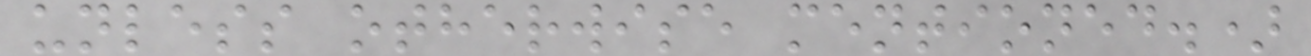unless otherwise mentioned.)
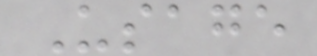Usage
